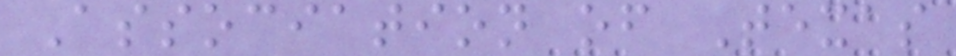Association of Texas
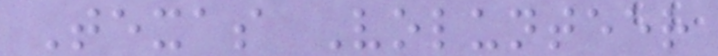Texas Volunteer
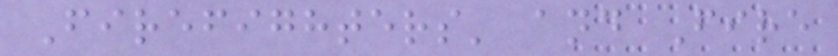Firefighters' and Fire
